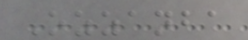Ozzanba
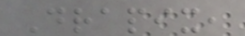Drapix,
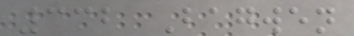332 Bagwen
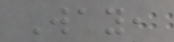Way,
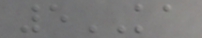5KA
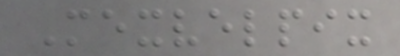Mexvelpix
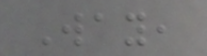Way,
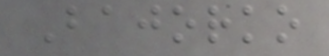Bajorko
